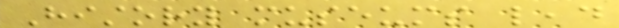History museums lead
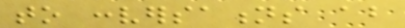to conversations about
